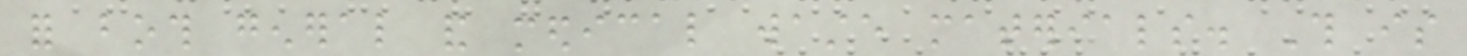for both general and medical waste materials. This is
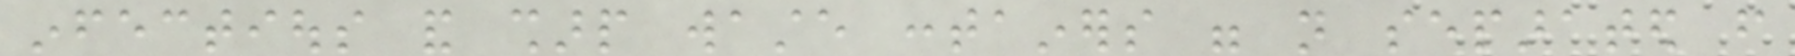infectious and sharp waste containers were not separated from
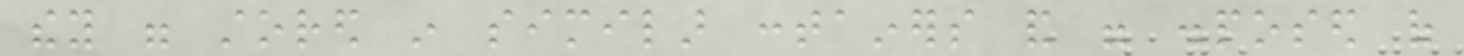they were stored in similar containers and were disposed of
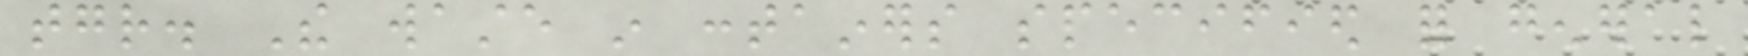together. The waste in containers specified for general
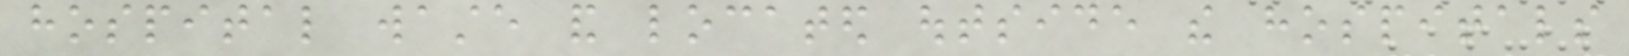hospital waste and located outside the hospitals
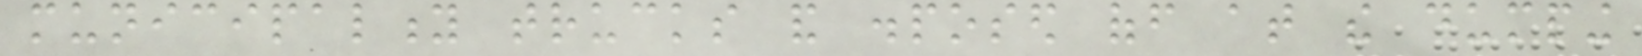municipality trucks and disposed off at the dumping
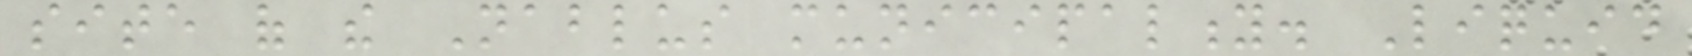site of the Nablus municipality. Liquid
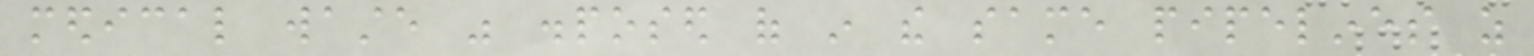medical waste was disposed of in the same pipelines as
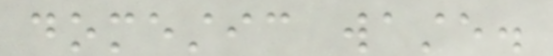domestic waste.
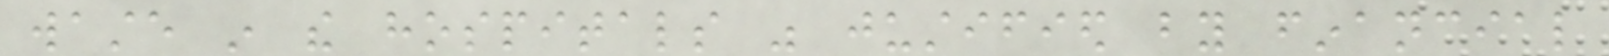waste in the hospitals was justified by financial
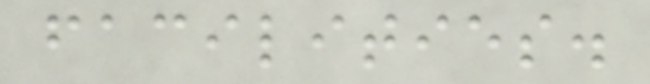facilities.
